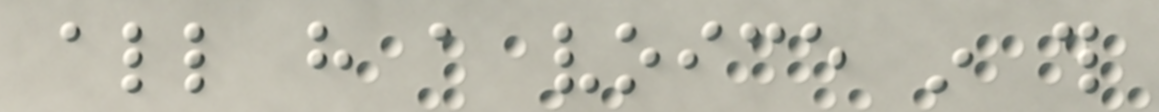all have a voice in this
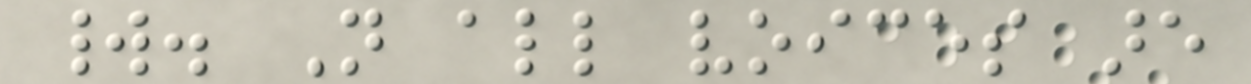world. Not all voices are
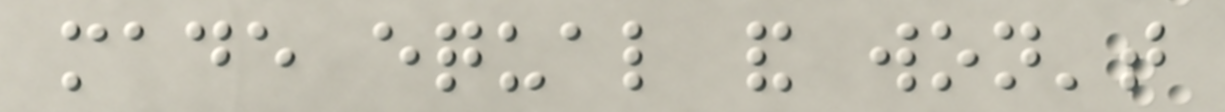made equal and won't
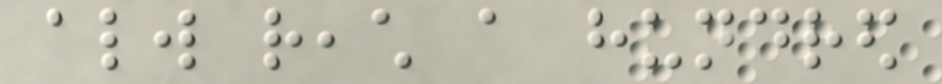always reach a hundred
